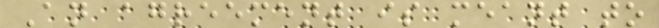An agreement is meant to
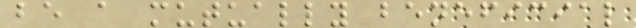be a mutually beneficial
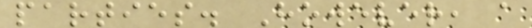parties. However, a
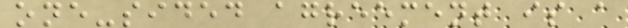one-sided agreement is a
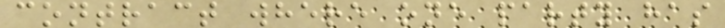contract where one party has
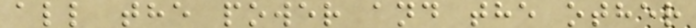all the power and the other
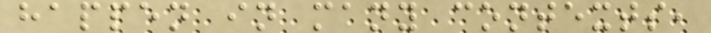happen in many contexts,
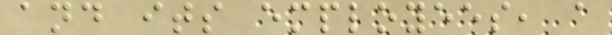and its employees, a
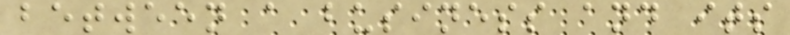between a business and its
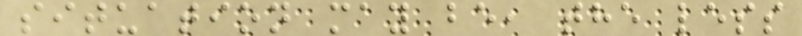situation may be, the less
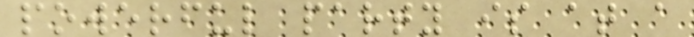powerful party is at a
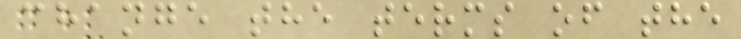change the terms of the
